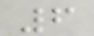6
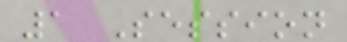1 Session
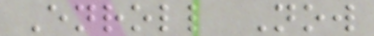Enroll Now
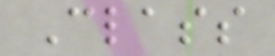Class
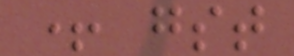+ gst
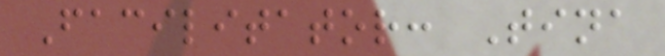Facilitator: Tina
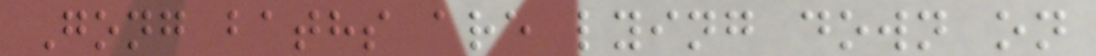Gong baths are lying down on
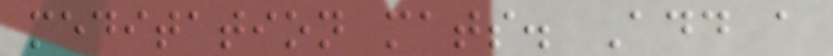meditation mats. Add a
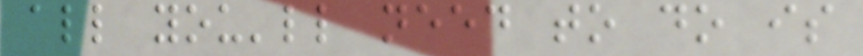all you'll need to do is
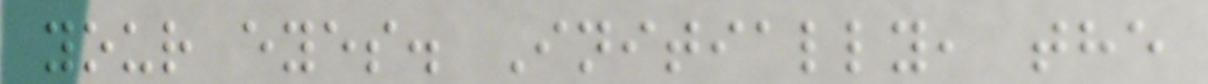your eyes. Initially, the
